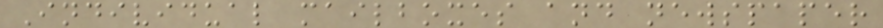Individual mailboxes and newspaper
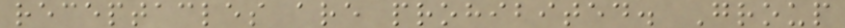receptacles are prohibited. Group
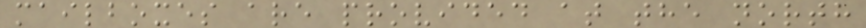mailboxes are provided at the north
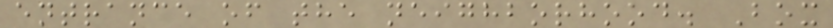entrance of the neighborhood. Box
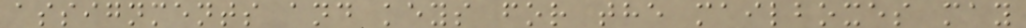assignments and keys for the mailboxes may
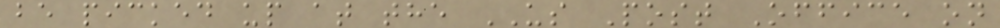be picked up at the US Post Office on
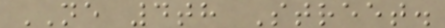NE 4th Street.
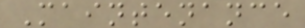Maintenance
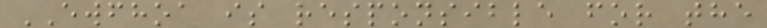EWFHOA is responsible for the
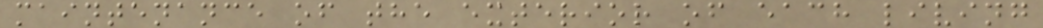maintenance of the exterior of each living
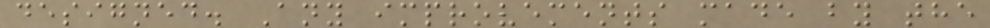designed. Any improvements made by the
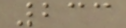233
